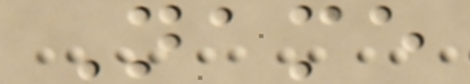Name
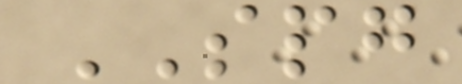SPG
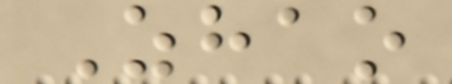Zhao
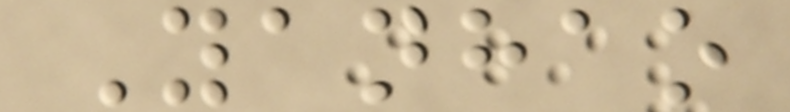Yanhao
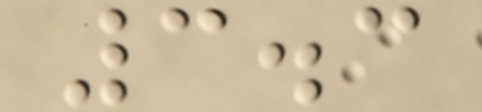3.3
